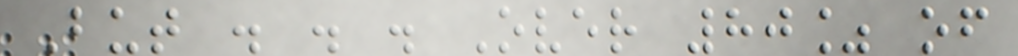But . . . Over 80% of
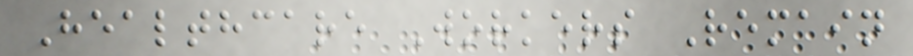Healthcare Workers Remain
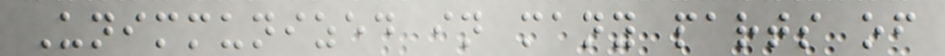Unimmunized in many parts of
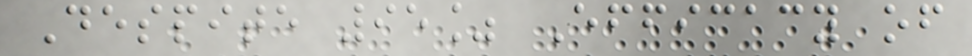Despite 95% Efficacy of
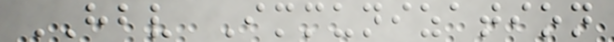HBV Immunization
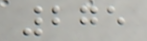275
